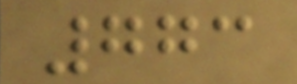773
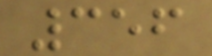356
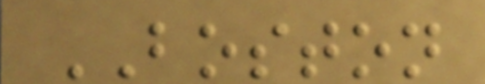BOSTON
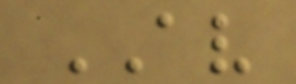AV
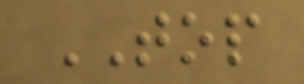TOP
